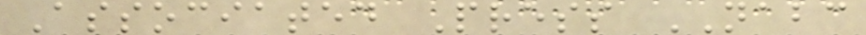Associated Press NABC
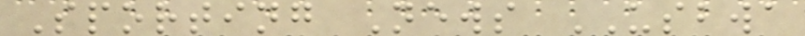Sporting News USBWA
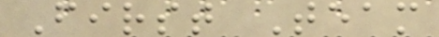First Team
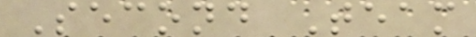Second Team
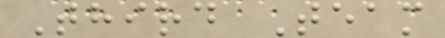Third Team
